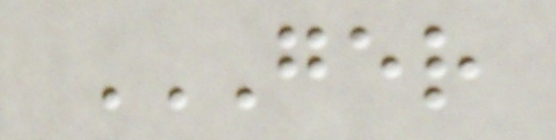GER
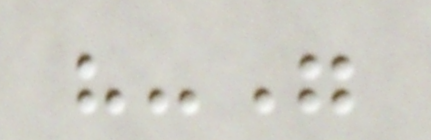"-"
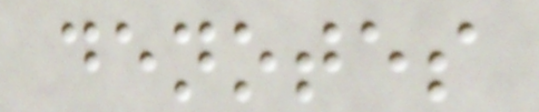denotes
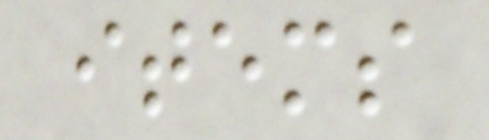items
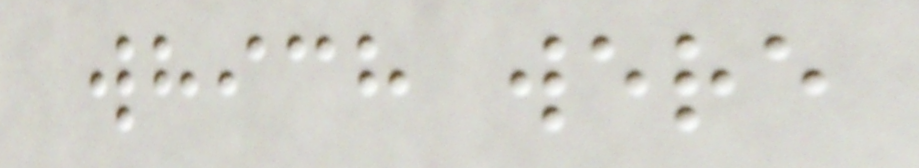which were
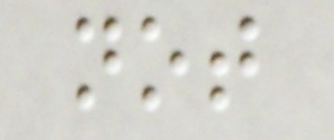not
